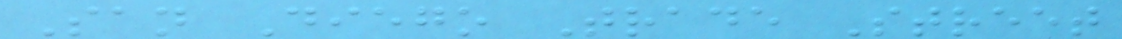San Diego Trade Street
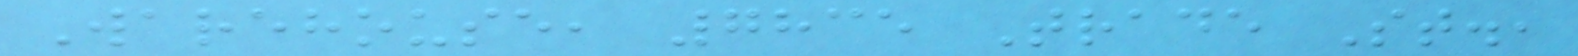Warehouse, 7835 Trade St.,
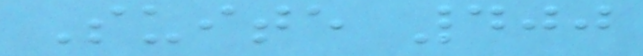Suite 400
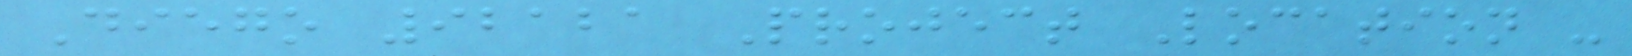Diego 92121 Project Location -
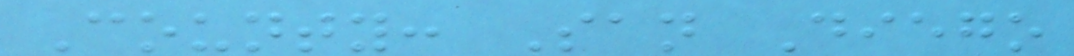County: San Diego
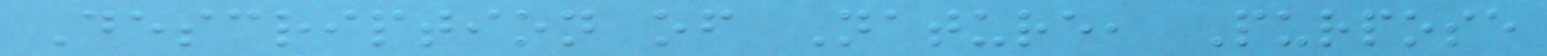Description of Nature, Purpose
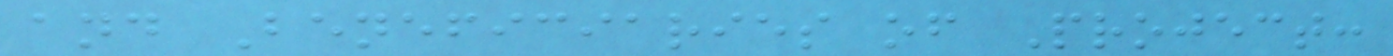and Beneficiaries of Project:
